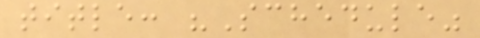title: "Schedule"
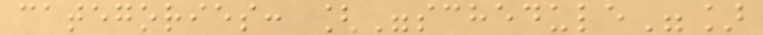categories: ["schedule"]
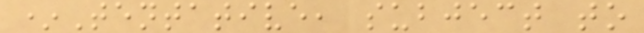*Tentative, subject to
